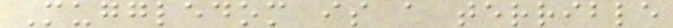Muggledom is a terrible
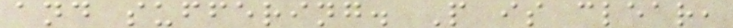and suffering. P is clear,
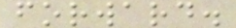forward.
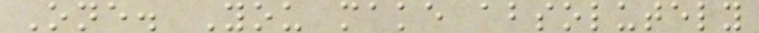One. You make absolutely
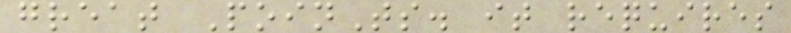great PoinTs. it requires
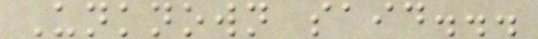Unknown said...
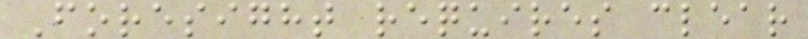Foresight requires clear
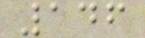146
